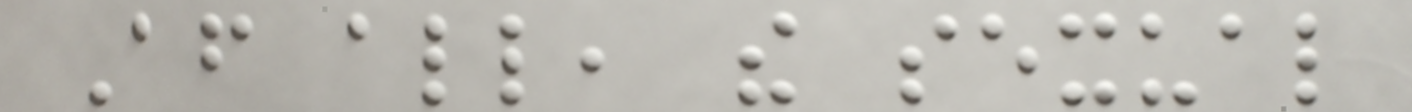After all, the sexual
